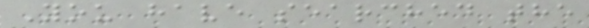You have searched the
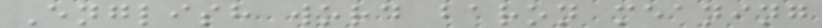English word baron meaning
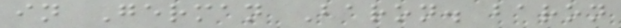in German Baron. baron
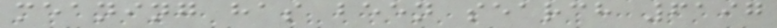meaning has been search 6197
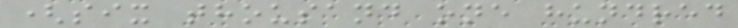(six thousand one hundred
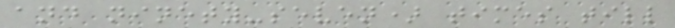and ninety-seven) times till
